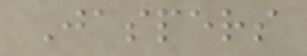Jaspers
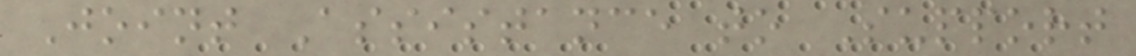Joint Assistance to Support
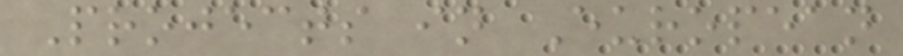Projects in European
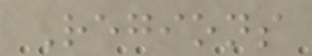Regions
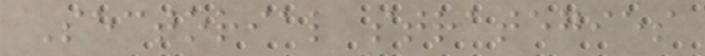Sectorial strategies
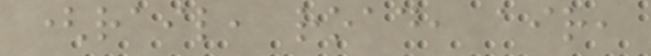(rail, road, air,
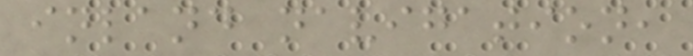inland navigation,
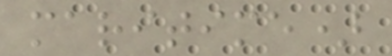maritime)
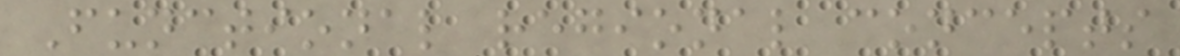Functional regional concepts
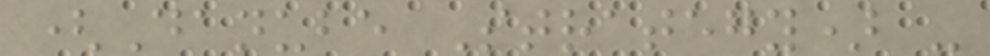(Danube Strategy) -
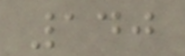140
